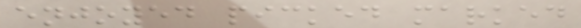enjoyed picked marked
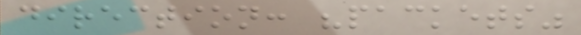direction: "packets"
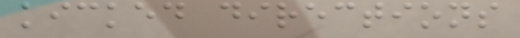kicked directions
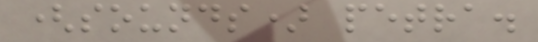(sounds) petra.
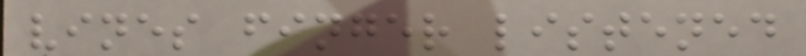vines finger listened
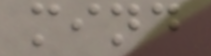mind
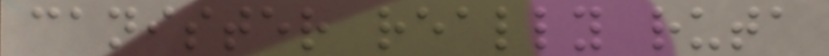canister really ruta
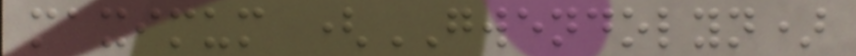maximum (GWENDOLYN)
